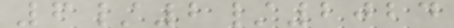6/2/2024
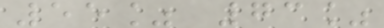55% 73%
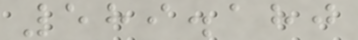589.180
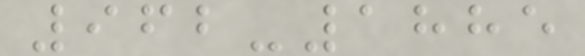962-1885
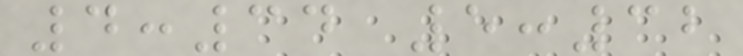4:34 5:32
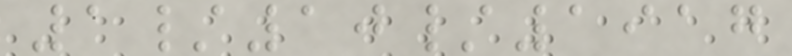1/10/1917
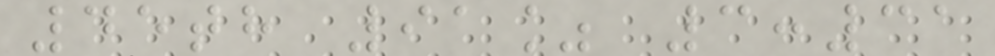45th 91% 3:31
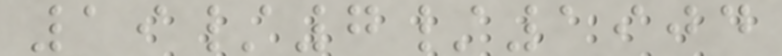19/7/1904
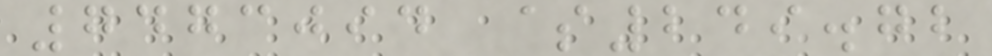7473094 $249.72
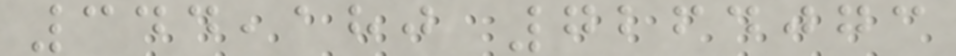344,180 7264073
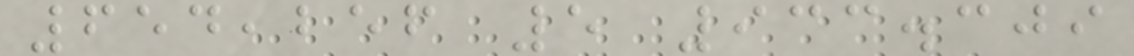654,256 5 933.309
